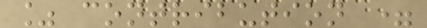% contribution =
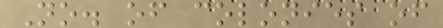No. of colonies of
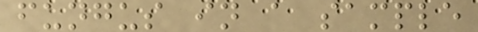fungus in a sample
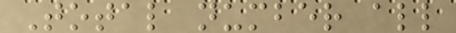Total number all
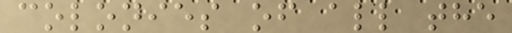colonies of all the
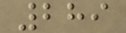289
